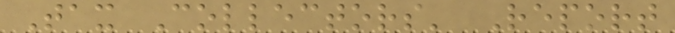Tax Collectors' Report
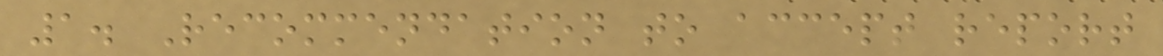1. Recommendation to accept report
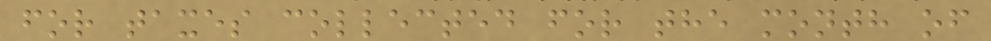for taxes collected for the month of
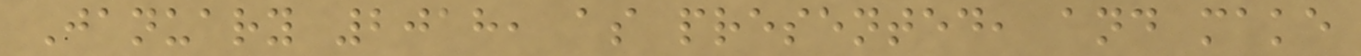January 2018, as presented, and make
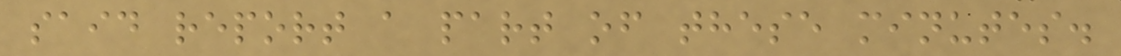said report a part of these minutes.
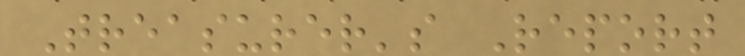Treasurer's Report
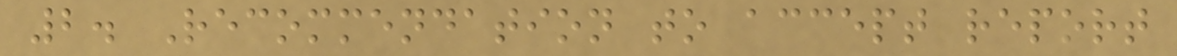2. Recommendation to accept report
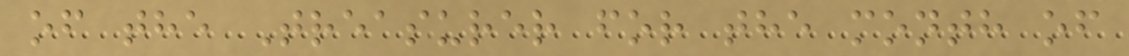of the Treasurer for the month of
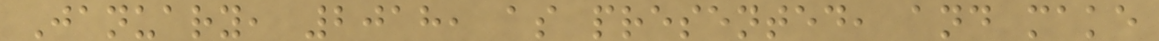January, 2018, as presented, and make
